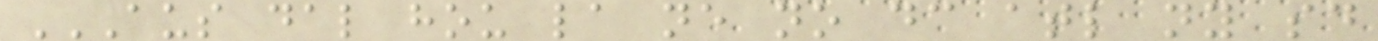AUS DAL HOU LA NE NO DC ATL NY SD
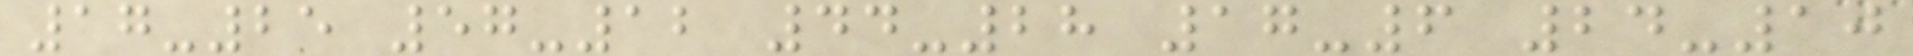17-25 57-12 44-28 17-6 24-10
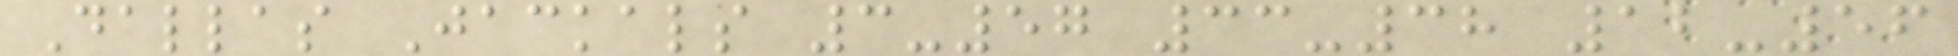Dallas Jackals 3-57 33-38 12-56
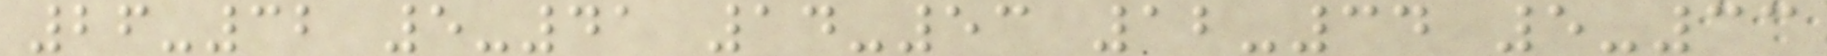26-32 5-41 14-53 12-34 5-33
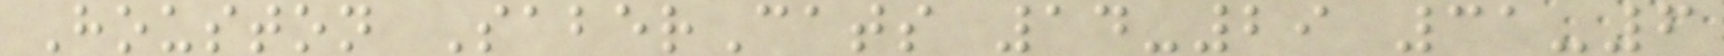Houston SaberCats 14-29 31-6
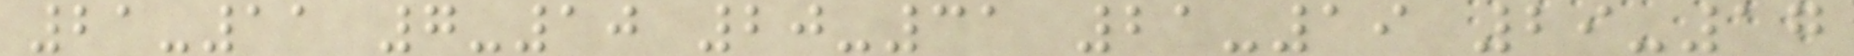21-11 7-10 20-31 21-19 29-17
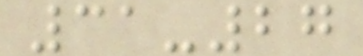31-27
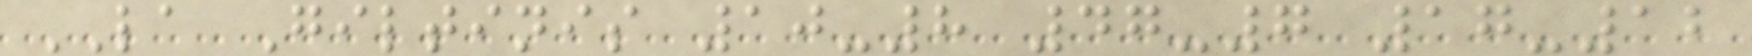LA Giltinis 10-8 47-7 17-12
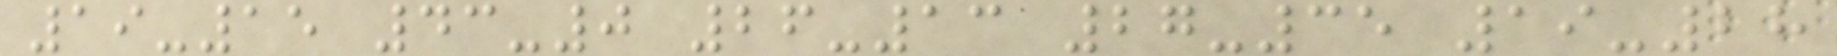19-15 43-0 26-13 27-35 19-28
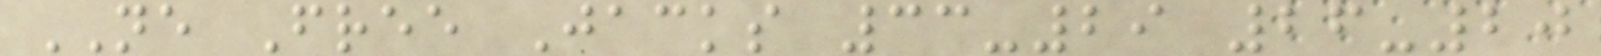NE Free Jacks 33-29 26-20
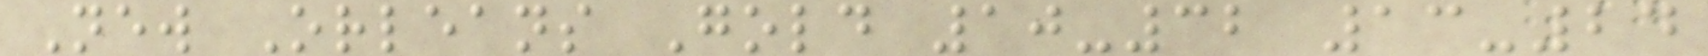New Orleans Gold 10-32 13-24
